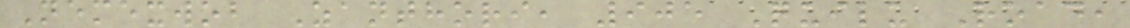Nemexwob Zanthori, 905 Quilu Road,
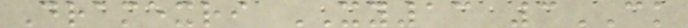Dramexri XY13 3CK
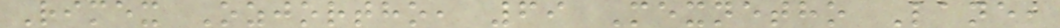Rimex Ozjortho, 69 Mexnetho Lane,
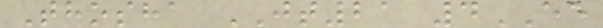Thosha JT21 4EE
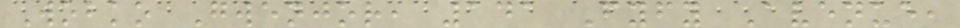Wobko Gwenjor, 141 Fyfy Avenue,
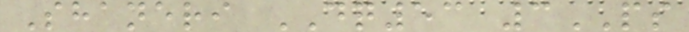Shaneri DQ53 3PS
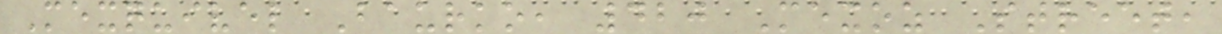Mexquivel Baurko, 420 Mexoz Street,
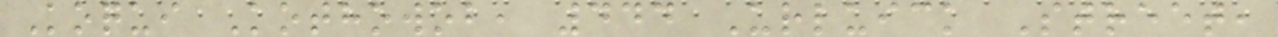Koqui Kothowob, 444 Urluick Street,
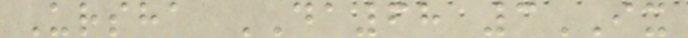Ursha DA68 3IX
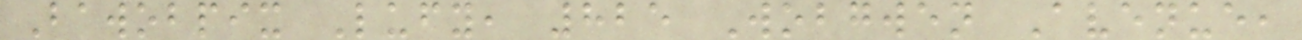Bawobpix Lufy, 825 Wobgwen Avenue,
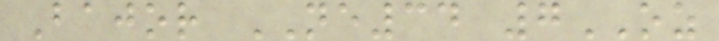Bajor NE34 7OZ
